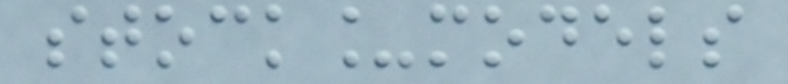stock_models
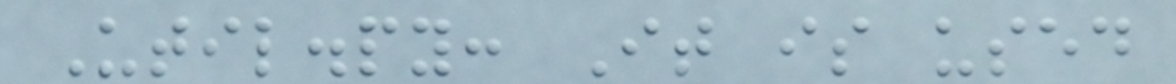Util.py: It is used
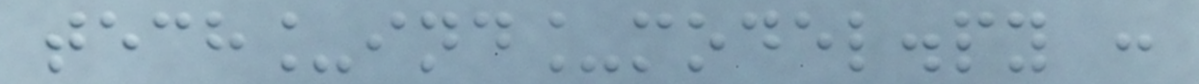tech_ind_model.py :
